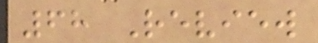68 Review
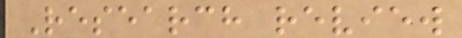Research review
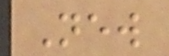New
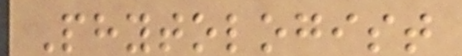Phytologist
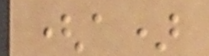(a)
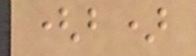(b)
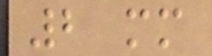2 mm
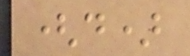(d)
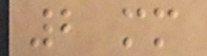2 mm
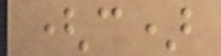(c)
